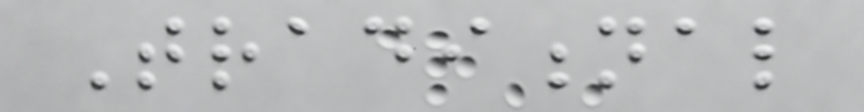Traditional
